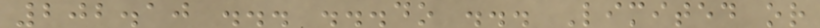202.10 ... ...do ... Limited or
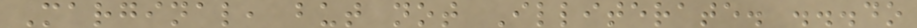Marginal, but not Illiterate. ...do
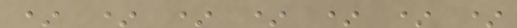* * * * * * *
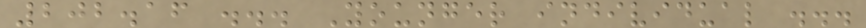202.16 ... Younger individual ...
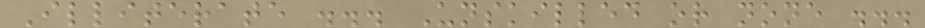Illiterate ... Unskilled or none ...
